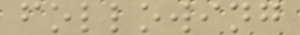following
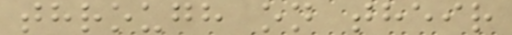through on their
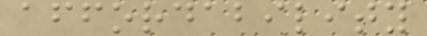affordability
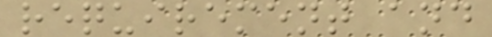requirement and
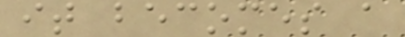it becomes a
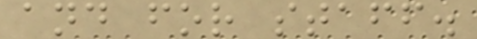and for staff.
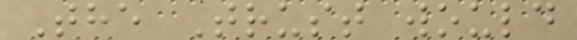The Trust would
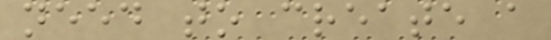need to create a
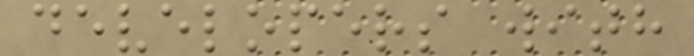developers with
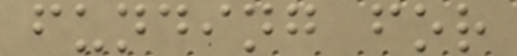funding for
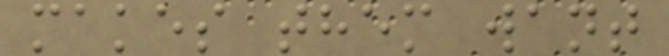makes them want
